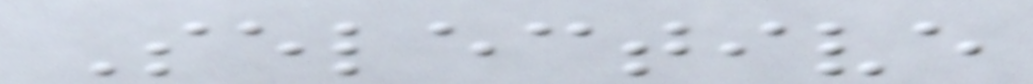Selective
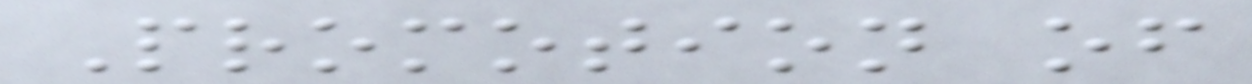Promotion of
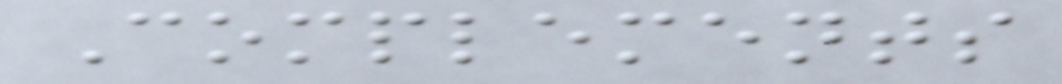Complements
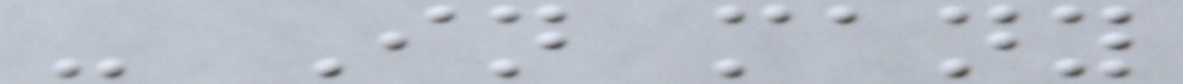- In many
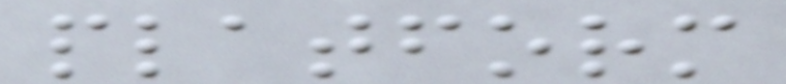platform
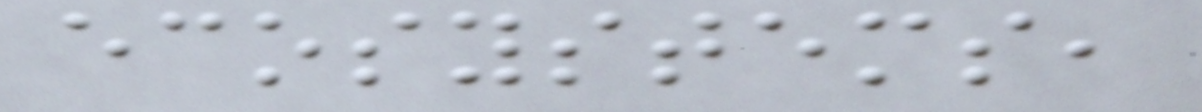ecosystems,
